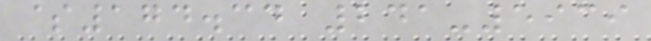$174.34 241-5939
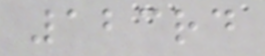123rd
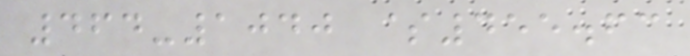464-1040 $455.63
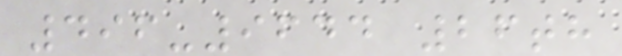496-9644 26th
